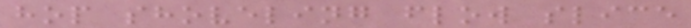hop shoveling flow slice
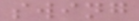swing
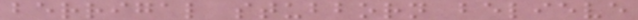berrigal stubborn believe
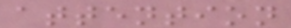attention
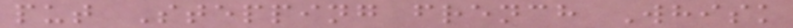put Stepping french Whisk
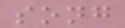song
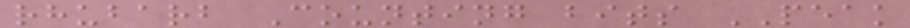rhubarb Counting bits PEAK
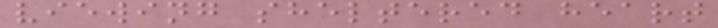viewing sheltered heart
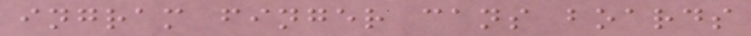ingram finger cans boards
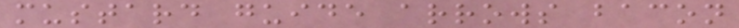mustard guide arrows bacon
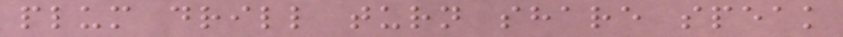plum drill turn share speak
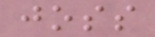joss
